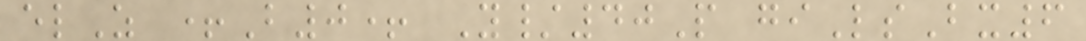elZ +B0+ Y/40P giLsBx6
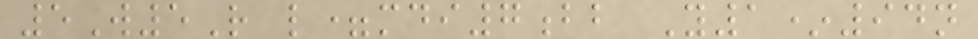5W5R l=mdi7bb Y1*94n
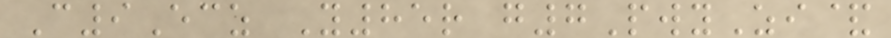C9Ecz Y85r g7PwyZi&
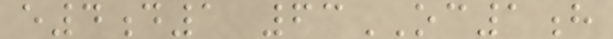e4d1 63OC1h
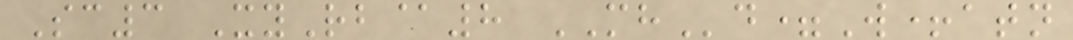Sc3 XyRb@8 MHd=W+atn
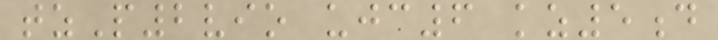tzP2vio ujc6 kz5d
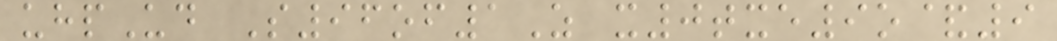uhpUd S96of1Z x0txe9o&9
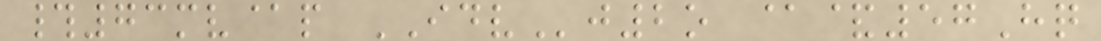#73mv@p IDVj2o @&57Hq
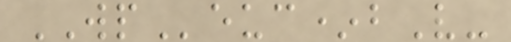WPeuc*bV-
